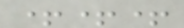+++
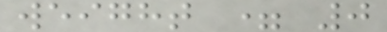weight = 0
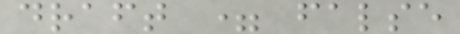draft = false
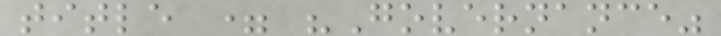title = "Governance"
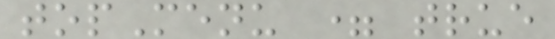topMenu = true
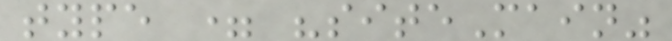type = "siteMain"
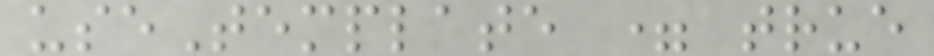useTemplate = true
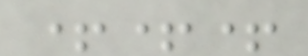+++
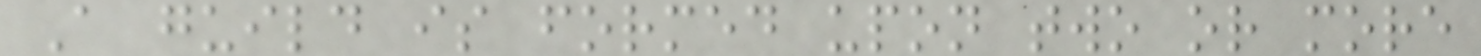A guild is formed upon two or more
